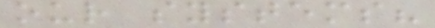our systems?
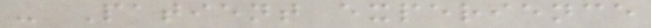- Patient experience
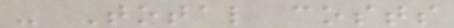- Total costs
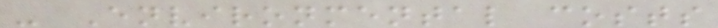- Environmental costs
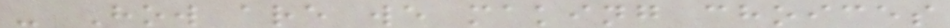- How are we making choices
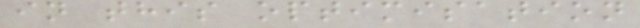in this optimisation
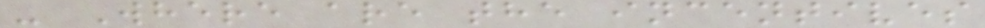- Where are the incentives
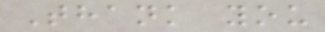Thank you
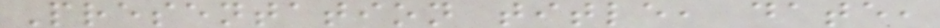Presentation title, date,
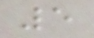5
